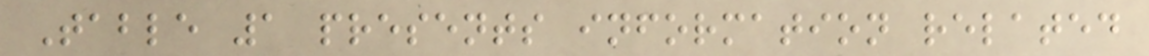Table 1 presents information related
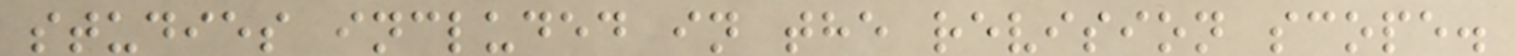studies included in the revision scope.
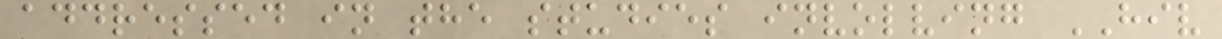addressed in the studies involving HIV
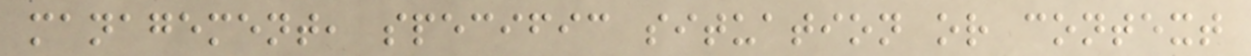management, specific situation or context
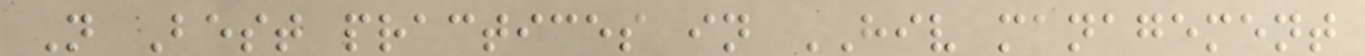N Best practices in HIV management
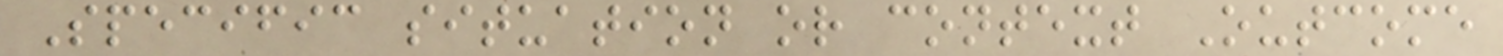Specific situation or context Outcome
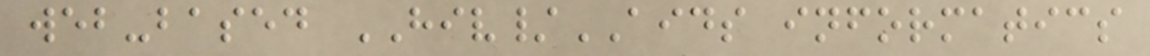web-based HIV/AIDS informatics
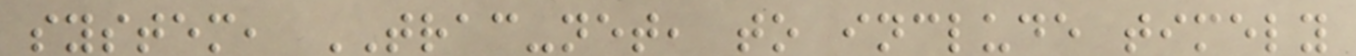system, TRAC-net, to include timely
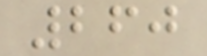260
